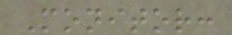Monitor:
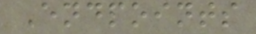Endpoints
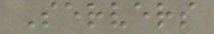Servers
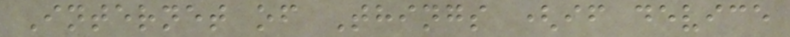Internet of Things (if device
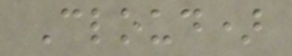Cloud)
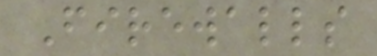Firewalls
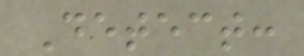Detect:
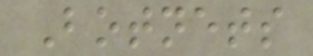Botnets
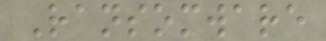Ransomware
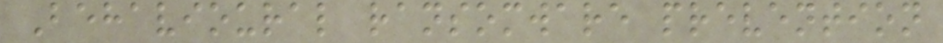Behavioural ransomware prevention
